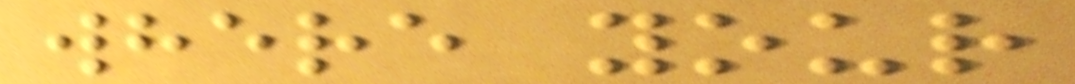where your
